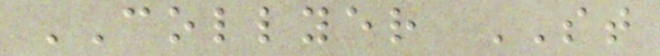COLLYER ST
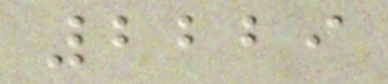2229
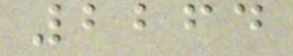2264
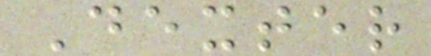Dexter
